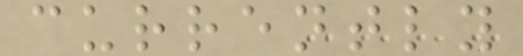currently
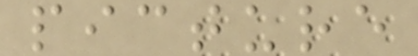picture
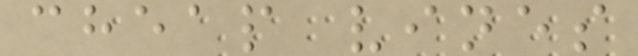cheap vines
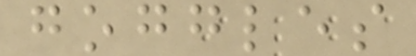goggles
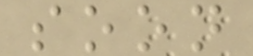soon
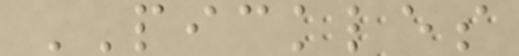PICKLES
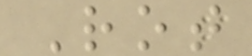Rot
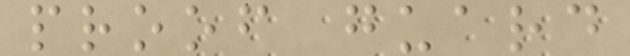proof guard
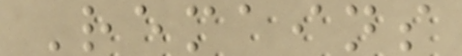Remains
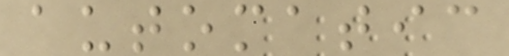automatic
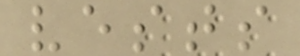vests
